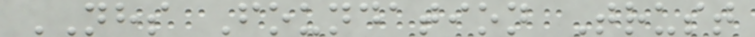NHS Foundation Trust
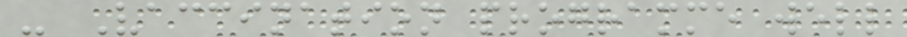- Vaccination programme well
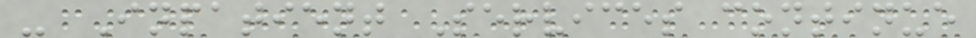- Inpatient Services continue
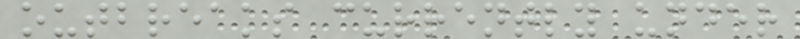outbreaks currently under
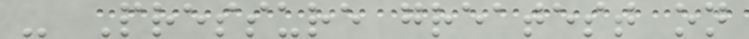- Pressure greatest on
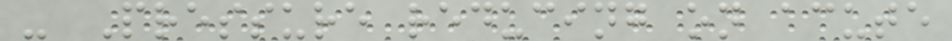- Pressure reducing on acute
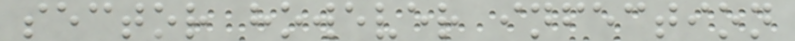sector however infection
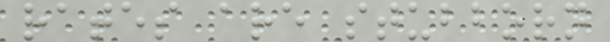rates are stubborn
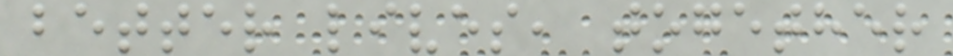better lives, together
